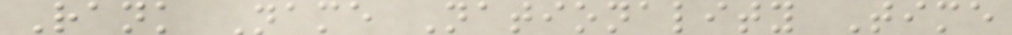Rank Name Nationality Time
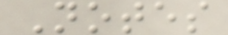Notes
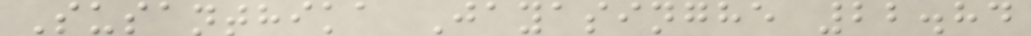Susanthika Jayasinghe 22.84
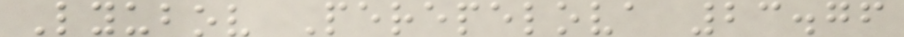Lyubov Perepelova 23.76
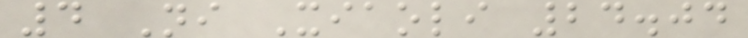4 Ni Xiaoli 24.04
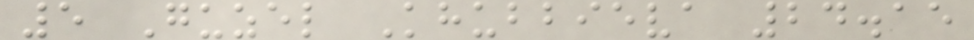5 Guzel Khubbieva 24.15
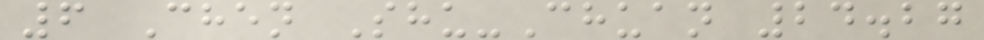6 Chen Shu-Chuan 24.27
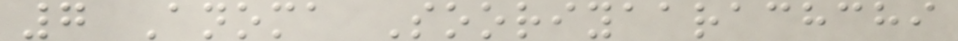7 Anoma Sooriyaarachchi
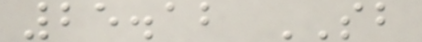25.12 SB
